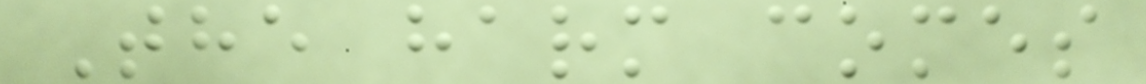The harm comes
